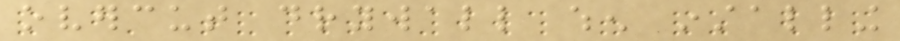overcut drywall when installing
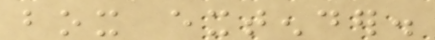box extender.
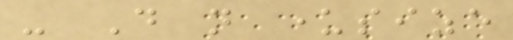- Do not undersize
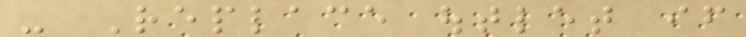- Replace outlet if
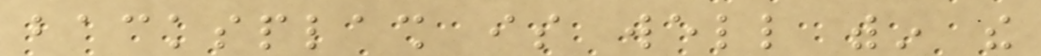backsplash is well within the
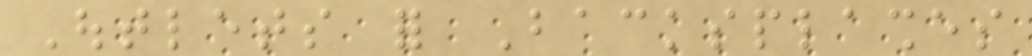Outlets for Backsplashes
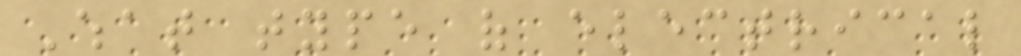What type of electrical
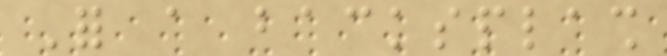For a backsplash
